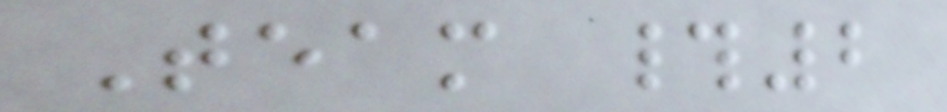Team #2
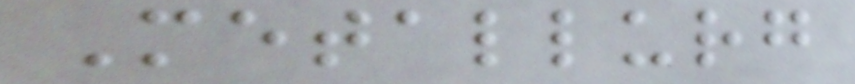Metallurg
